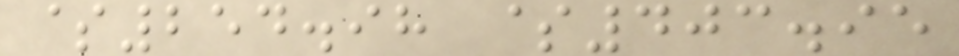$254.98 $403.95
